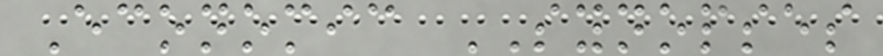Economic SYNOPSES
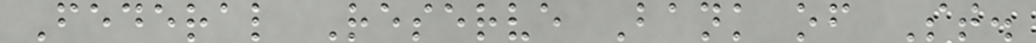Federal Reserve Bank of St.
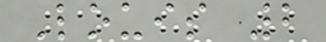Louis 2
